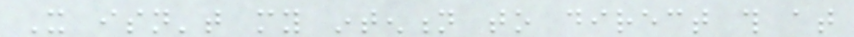It isn't my intention to direct this at
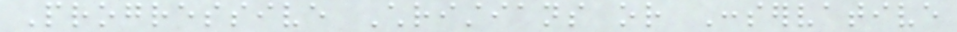Progressive Christians or Conservative
